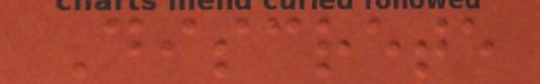Discrete
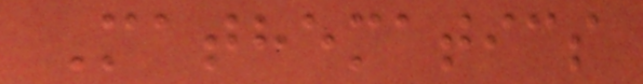Mathematics
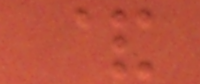&
